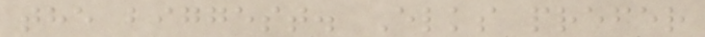the biggest. Elks prefer
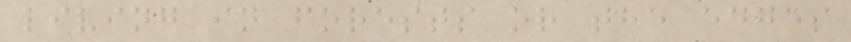living in forests or the edges
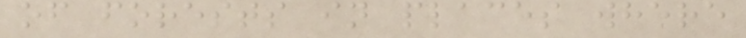of forests in places where
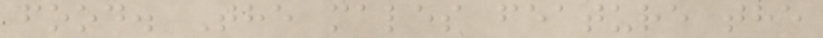food. The males feature the
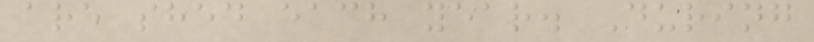are shed each year. During
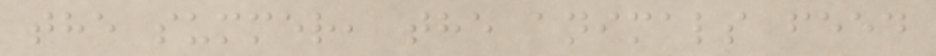the summer, the animals feed
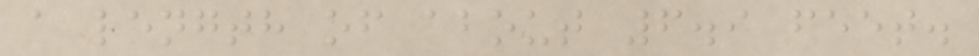a length of about 6.9 feet.
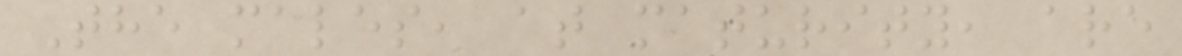The males, at maturity, are
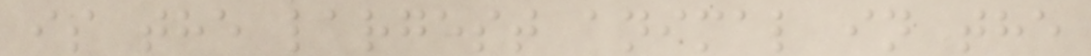is the largest animal in the
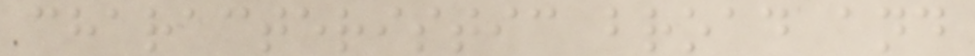characteristic broad and
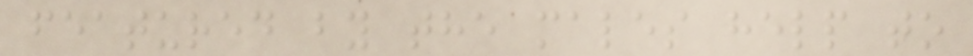featured by the males help to
